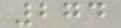274
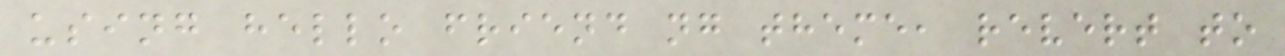using hello friend ng theme, revert to
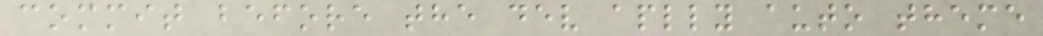commit before the dev aplly auto theme
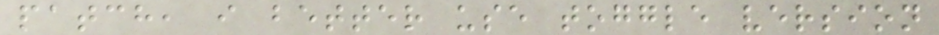patch, i better use toggle version
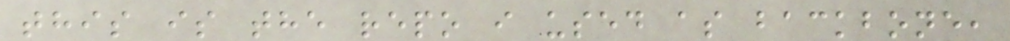this is the repo i used as backbone,
